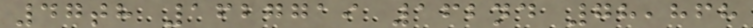47th 1627719 162nd 78,868
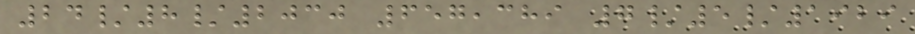24/8/2030 657,389 7/5/1929
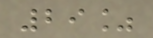29%
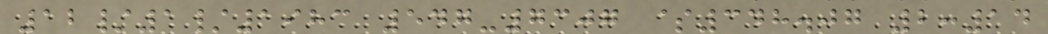12/1/1983 547-7307 $348.07 2:14
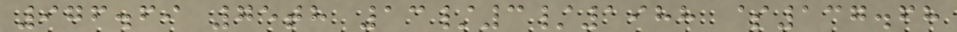976.69 75th 13/3/1988 $137.68
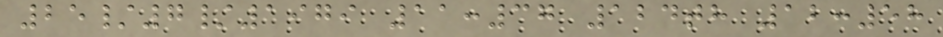25/7/1979 11:37 124th 12:58
